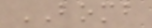BOMB
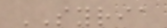SYRIA
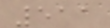511
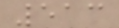513
